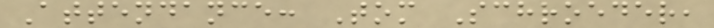Attendance: Tom Schroeder,
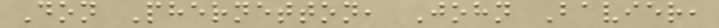Don Phernetton, John Bavier,
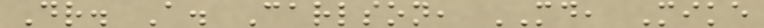Dr. A. Carlson, MD, Mike
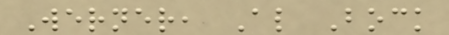Werner, Al Bock
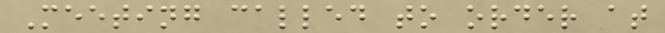Meeting called to order at
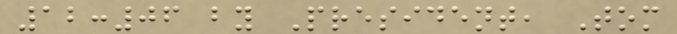12:06 by President, Tom
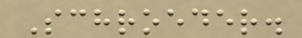Schroeder.
